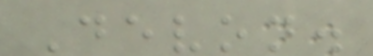Devon.
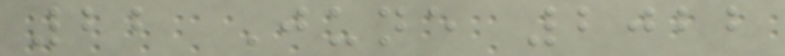22 June 2022
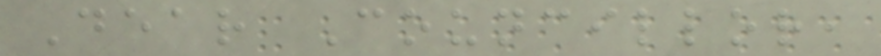Dear Councillor,
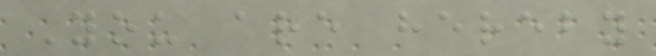You are hereby
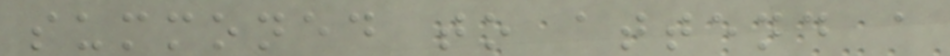summoned to attend a
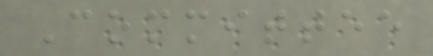Committee
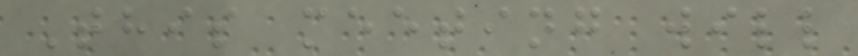This meeting will
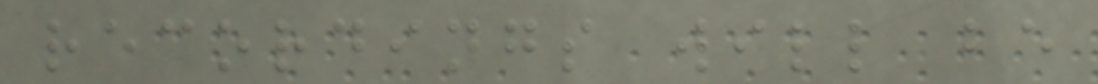recordings will be
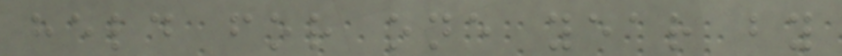held for one year by
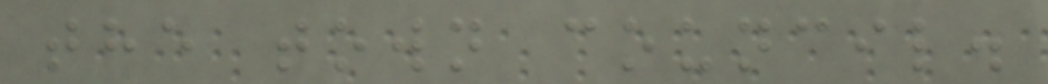the town council.
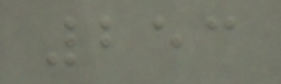253
